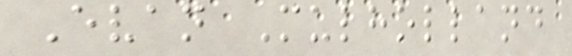Evan Mulholland
